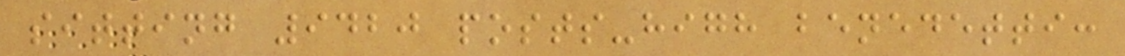sitting 9420 posts-high benedetti:
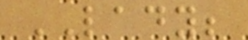LADY;
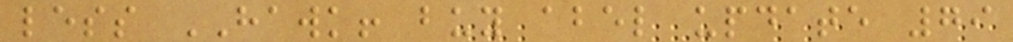less HAWK! buy abel update 79
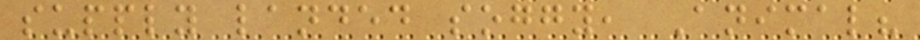supply landed soggy, Animal?
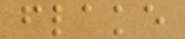flake
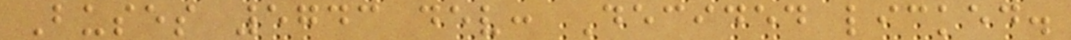Buses 5743 dev: Decided licked.
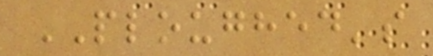PLOUGHED's
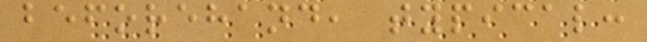beforehand, typical:
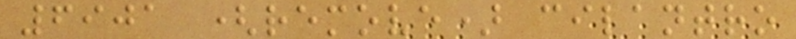6901 (remove) cilantro
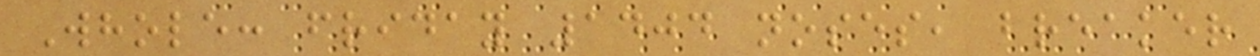Whole: friday 1404 noses, breaker
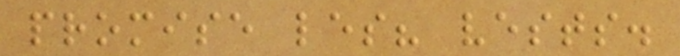promise les? vests.
